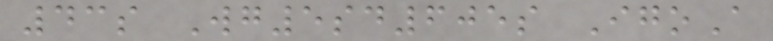43s Wg5sd605s IgoA
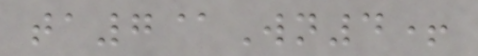ta7@Wn4+
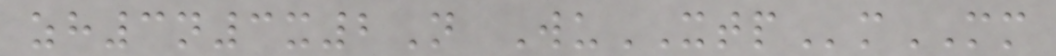zh3n3x2N WuXTPmMM
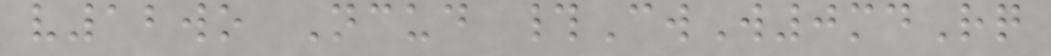v12wo Ncud #CwW0mdRq
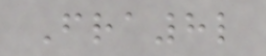Fra8l
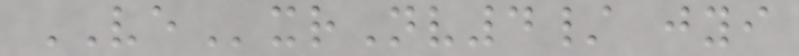VExrNv4/ jyi
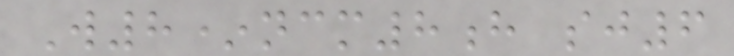W8*ncm8h sj6
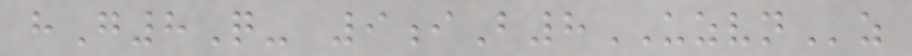hG8Q- 9iB8UZVNz
